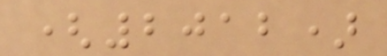(2012)
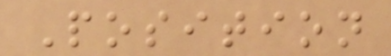Position
